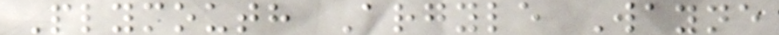Plymouth Argyle Wayne
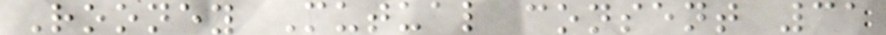Rooney Mutual consent 31
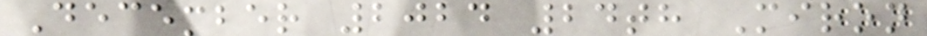December 2024 24th Miron
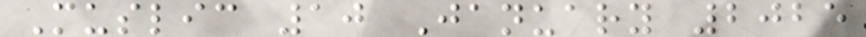Muslic 10 January 2025
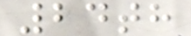24th
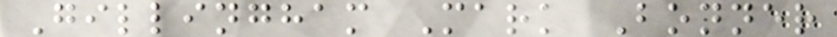Gillingham Mark Bonner
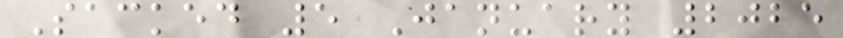Sacked 5 January 2025
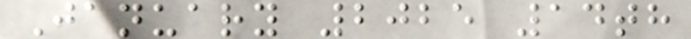January 2025 14th
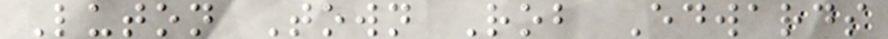Luton Town Rob Edwards
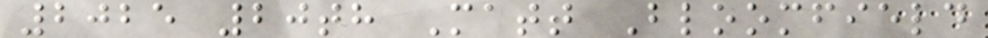2025 20th Matt Bloomfield
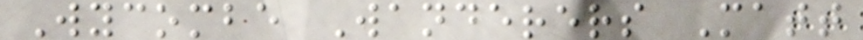Wycombe Wanderers Matt
